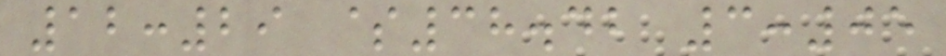12:29 $38.42 3:05
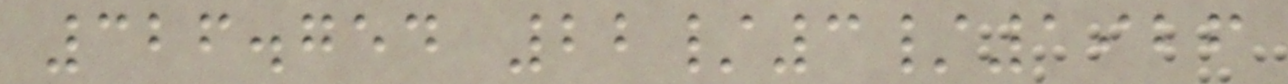326.754 22/3/1926
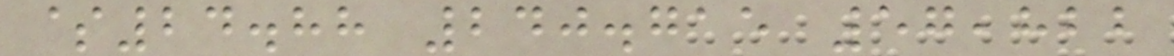$24.88 240.715 57,822
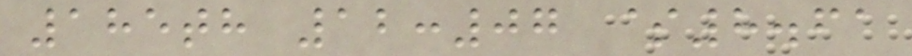185th 12:07 $8.61
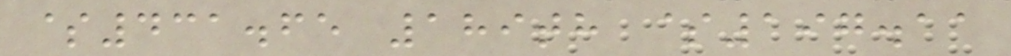$431.65 189th $197.11
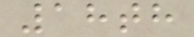18th
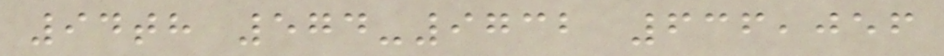94th 574-9732 636,056
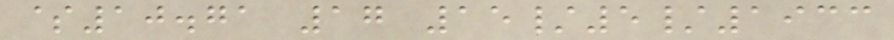$10.71 17 15/5/1933
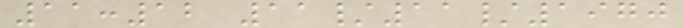11:12 11/11/1970
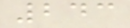243
